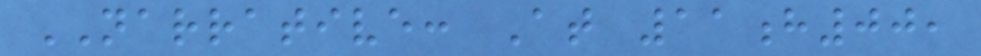NARRATIVE: At 11h00,
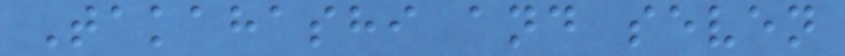Takahashi and seven
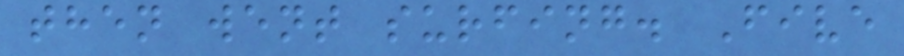then went surfing. Five
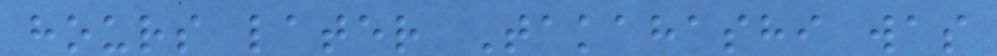hours later Takahashi was
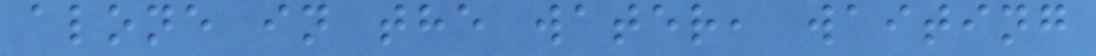alone in the water, waiting
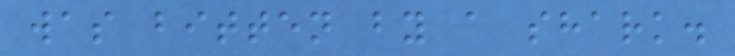was bitten by a shark.
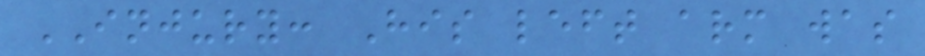INJURY: His left arm was
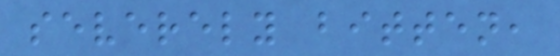severely bitten,
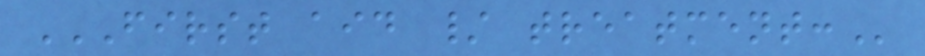FIRST AID / TREATMENT:
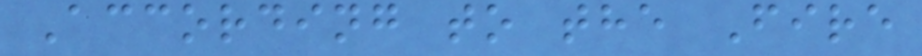According to the Fire
